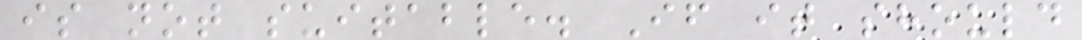is not suitable. If it should
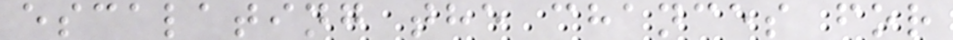escalating the chances for
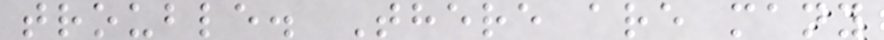trouble. There are many
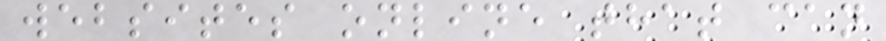websites online that can
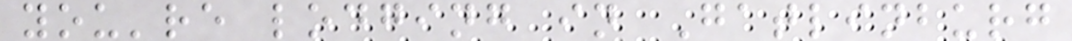you're lodging in Gatlinburg
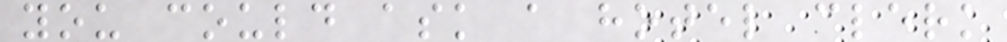you could ask a hotel clerk
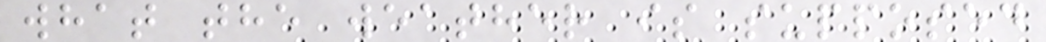what the weather is supposed
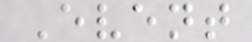Event
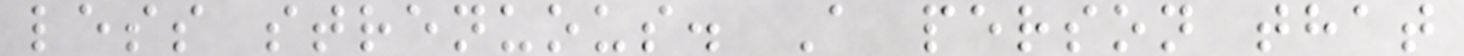less strenuous. A person that
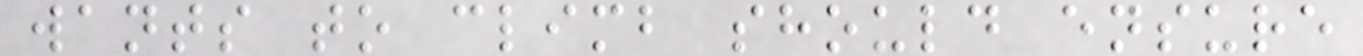wants to climb should ensure
